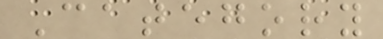Category
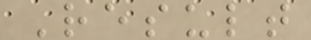Result
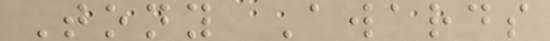Tony Awards
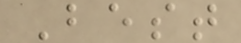Best
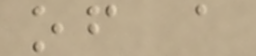of a
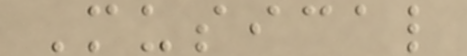Musical
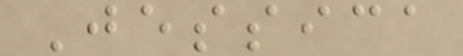Jessica
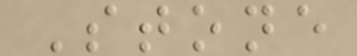Stone
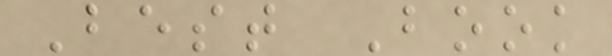Best Book
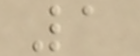1
